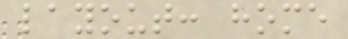layout: home
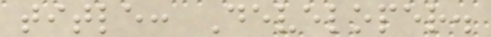title: Developer.
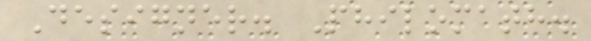Designer. Philomath.
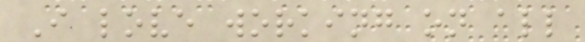I love working on all
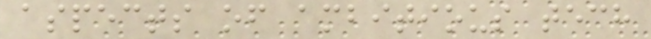aspects of ambitious tech
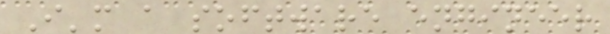I'm a software engineer
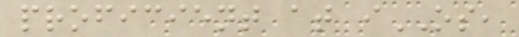proficient at iOS,
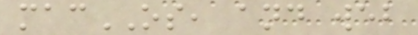macOS, and web
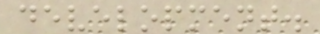development.
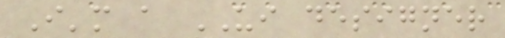I'm a UI designer
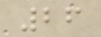26
